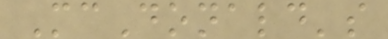McDonald's
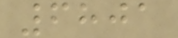6801
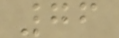76
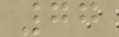77
